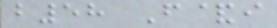b58 F&i
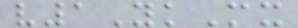v1YkMx
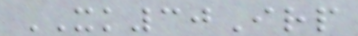XK30Irp
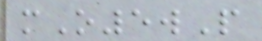mO5wP
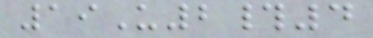19U2#4
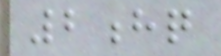2hq
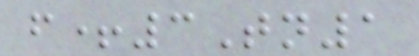f+3Tn1
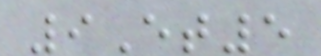9Et5
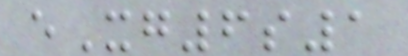eXg6s1
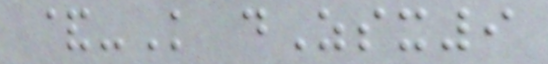&-K dZsx9
